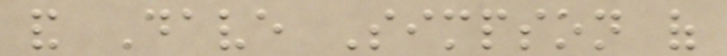and Dave Simpson of
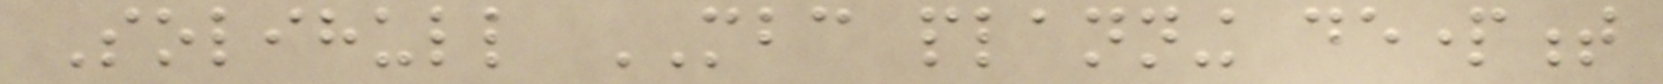Solihull MBC planning department
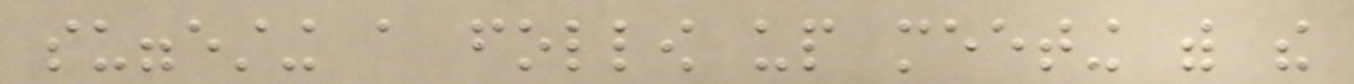suggesting a follow up meeting with the
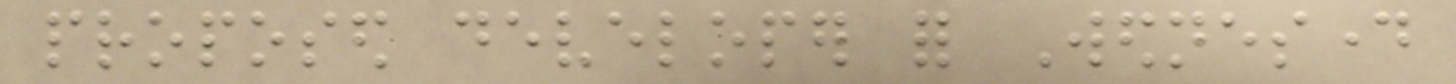proposed developer for Wednesday
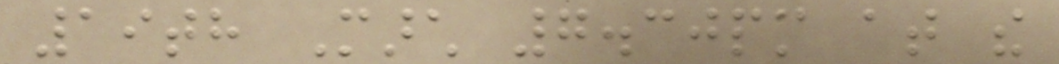19th March 7.30pm at the
